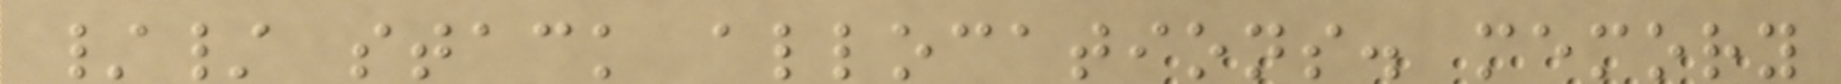// stack allocations. memory
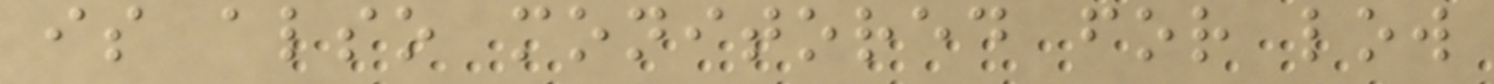is also monitored for low
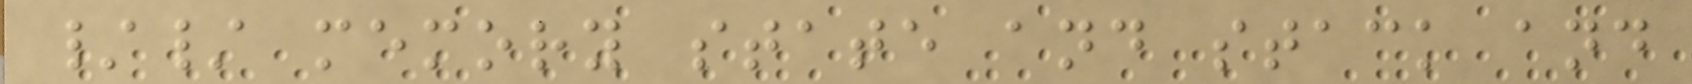// memory state and stack and
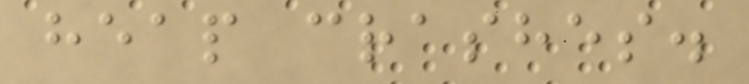heap crashes.
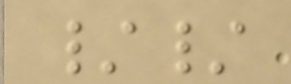//
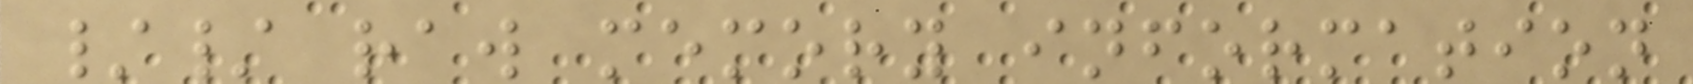// raw memory information
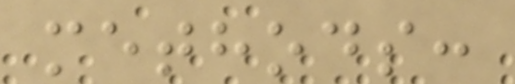methods:
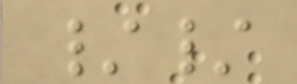//
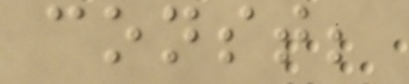const;
